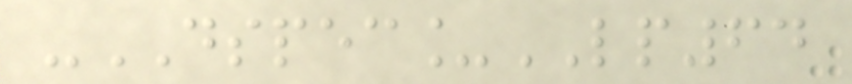-DSPEC_LP64
